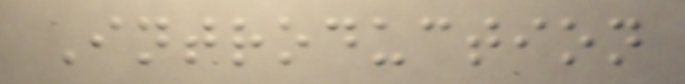Introduction
